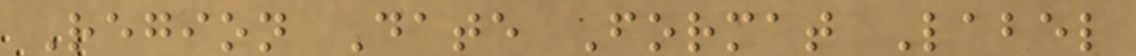Region Date Format Label
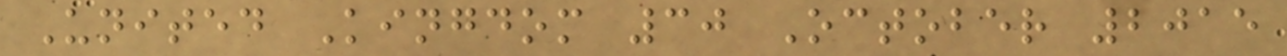United Kingdom 30 October 2015
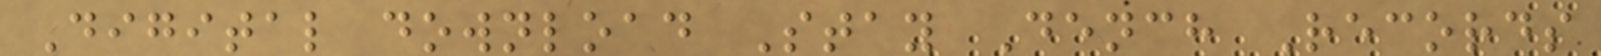Digital download Stay Dench Records
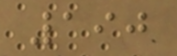190
